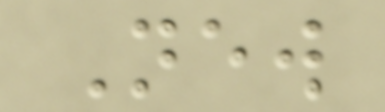New
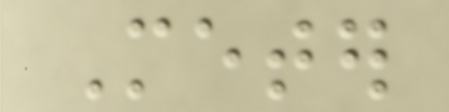Meter
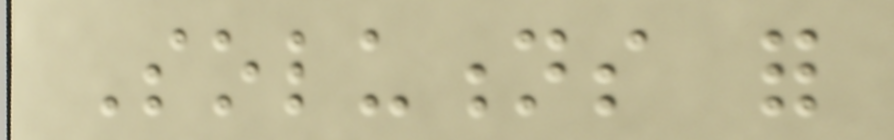Solutions for
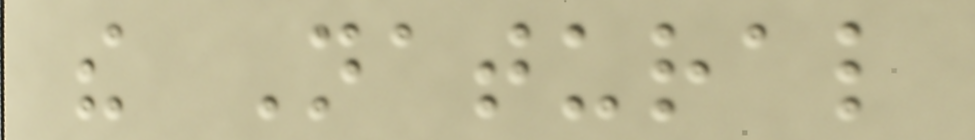the Natural
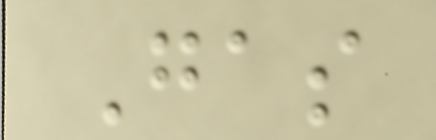Gas
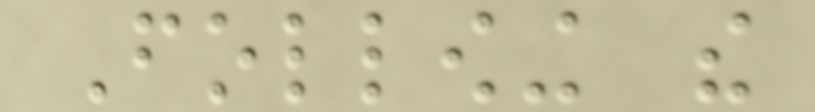Following the
